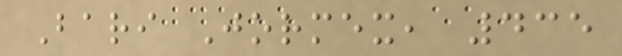Bari Jormex, 435
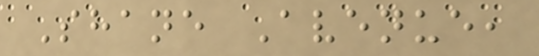Shane Avenue,
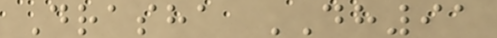Drasha DH91
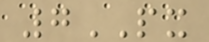7PX
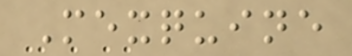Mexquine
